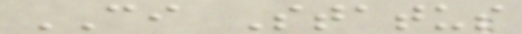CI Status
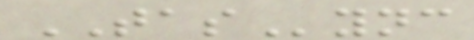TASync
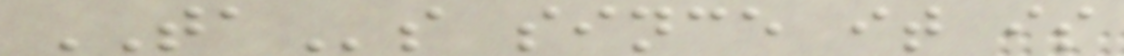TAs since it is
